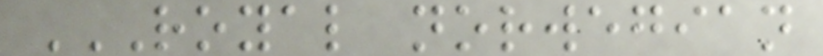ROYAL NORWEGIAN
